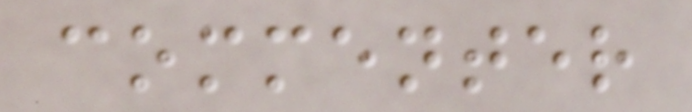commenter
